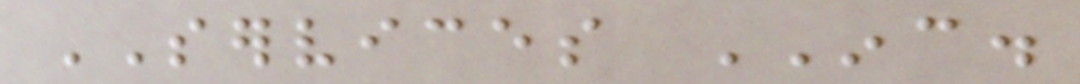SERVICES INC.
